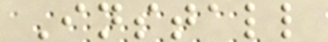Install
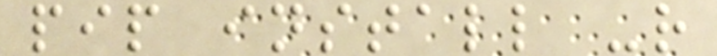pip install -r
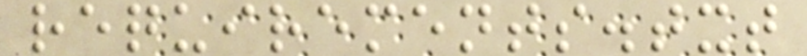requirements.txt
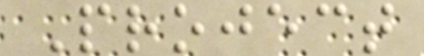Project
